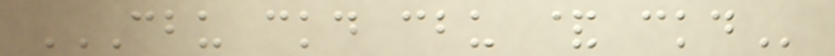CBU CKD CBU & CKD
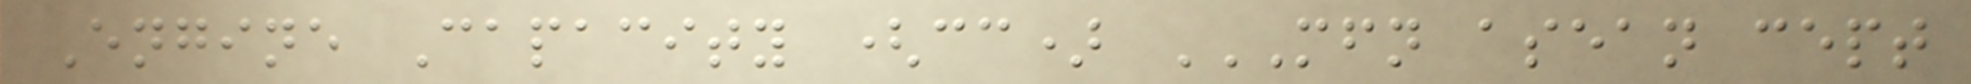Engine Capacity (cc) MFN ASEAN CEPT
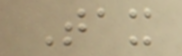Tax
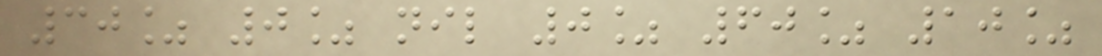30% 0% nil 0% 60% 10%
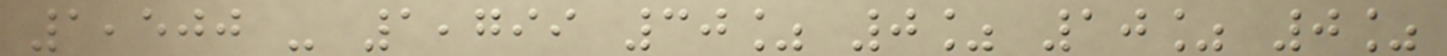1,500 - 1,799 30% 0% 10% 0%
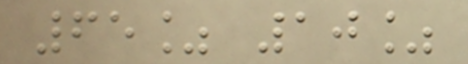65% 10%
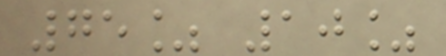75% 10%
